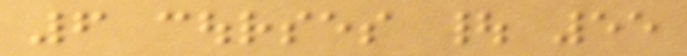6 courses | 55
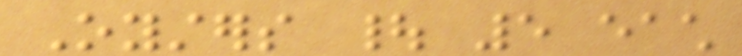Oysters | 5 each
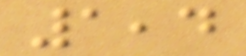1,4
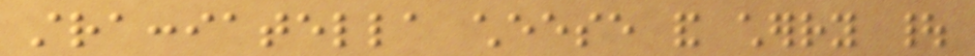stracciatella cheese and cherry |
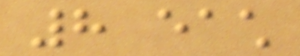8 each
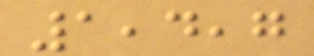1,4,7
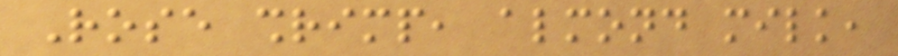Rose shrimp, almond milk,
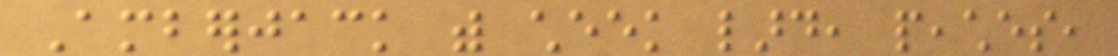Amberjack with cheek lard, peaches,
